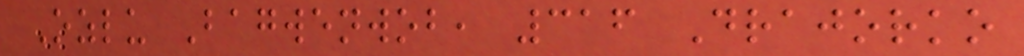Ozlu Bagwenwob, 316 Drajorko
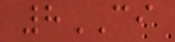8CI
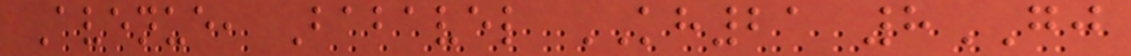Avenue, Babavel KH21 8GJ
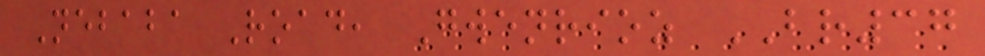Nebaba Road, Gwenrioz BR37
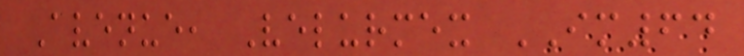Avenue, Velurmex IM64
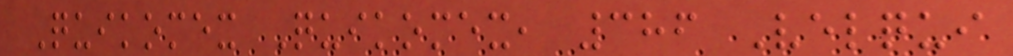Quikomex Quikomex, 386 Velqui
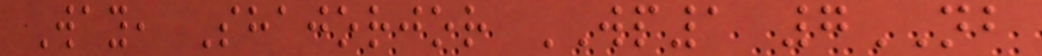Way, Shajorjor WP1 7NB
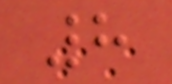8
